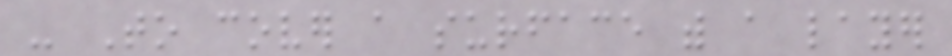- To cover a surface with a layer
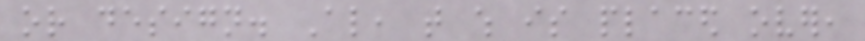or design. Also, that which is placed over,
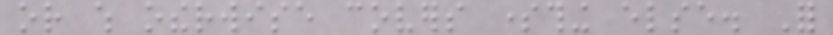or which otherwise covers something else. For
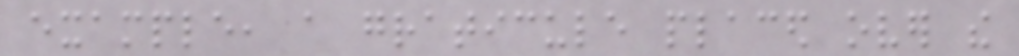example, a graticule placed over the
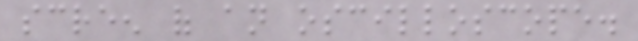screen of an oscilloscope.
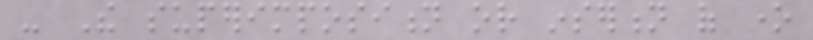- The superimposition or insertion of one
